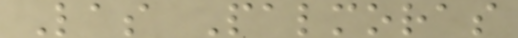Las Palmoras
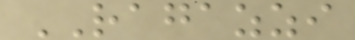RAGAZZI
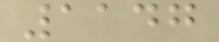1147
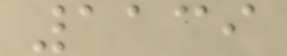1139
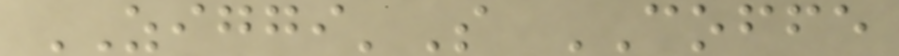ZIGGI'S COFFE
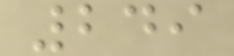249
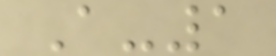A-1
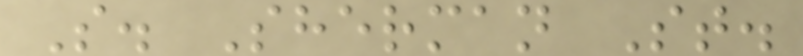S. Sherman St.
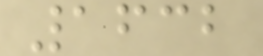1632
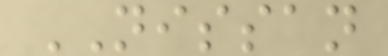NISSAN
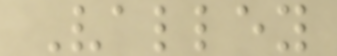Valley
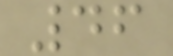46
